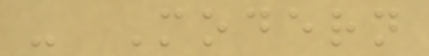- Modern
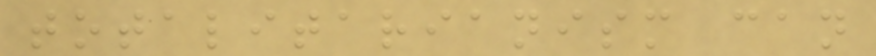totalitarianism can
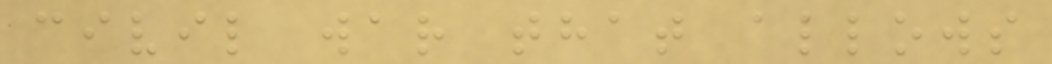civil war that allows
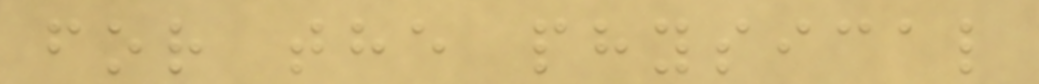for the physical
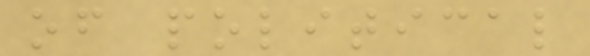of political
